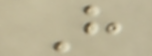H
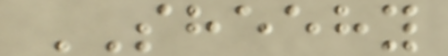SHEEHY
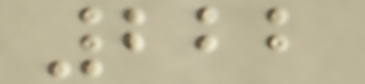222
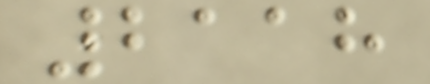2118
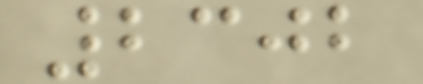2302
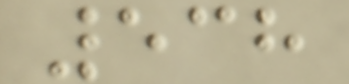538
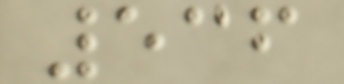536
